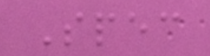Spec
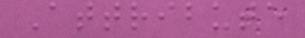Attribute
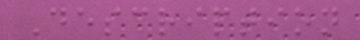Description
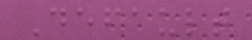Default
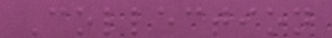Collection
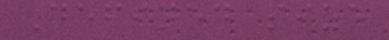Defined size
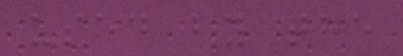used by the
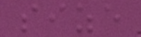size
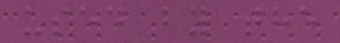used by the
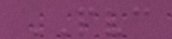PVC
